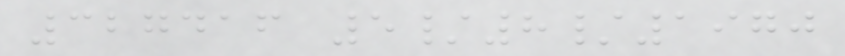327416 5/8/1970
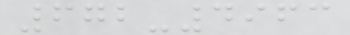672-4963
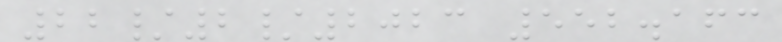22/2/2023 552.163
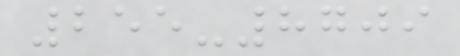255-8709
